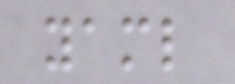yaml
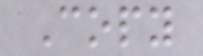Copy
